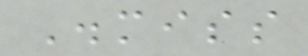Dismiss
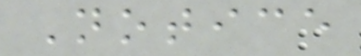Notice
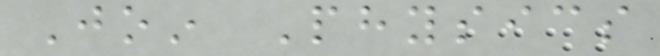Join Physics
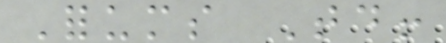Forums Today!
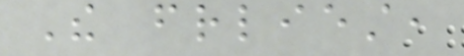The friendliest,
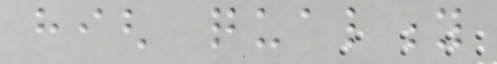high quality
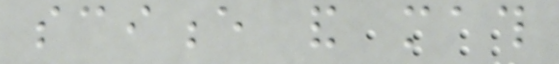science and math
